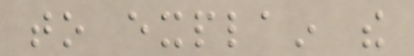to explain the
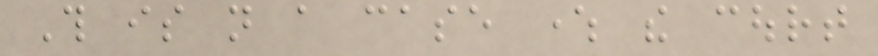This is not a case where the court
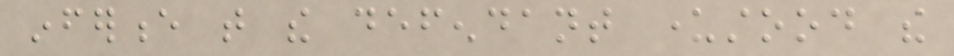inference that the defendant understood the
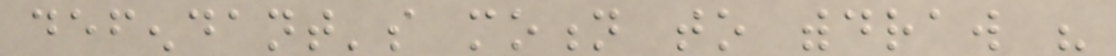defendant's motion to withdraw his
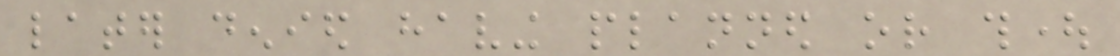later denied having planned or thought
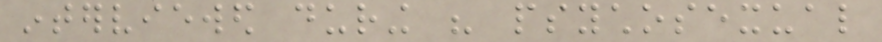interviewed during his psychosexual
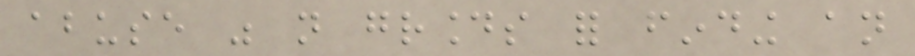abuse was not grounds for finding an
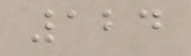124
